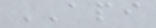API
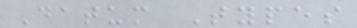Datum Types
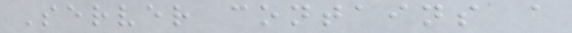Server contains a
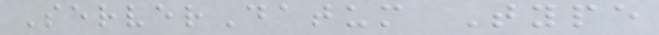ServerDatum Type
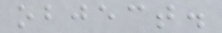object.
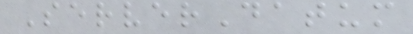ServerDatum
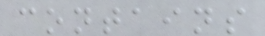contains
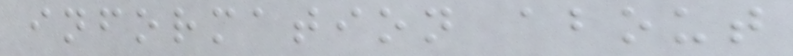information about
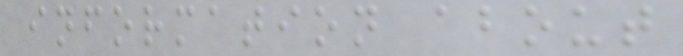information about
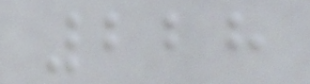228
